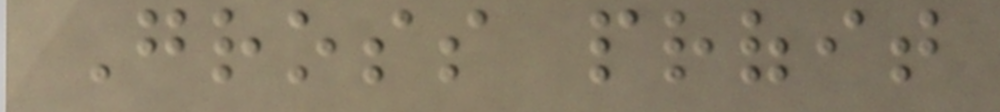Gross profit
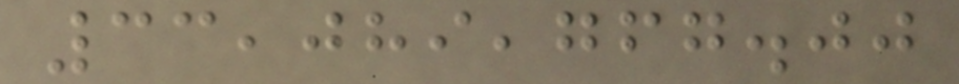33,089,767.00
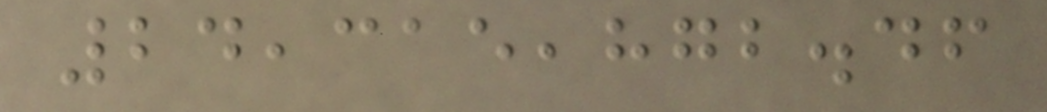24,315,872.46
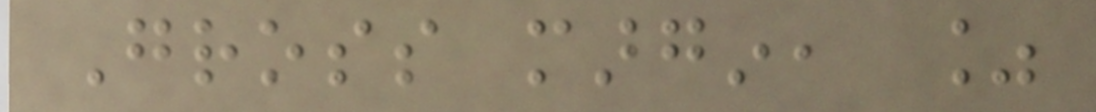Gross margin, %
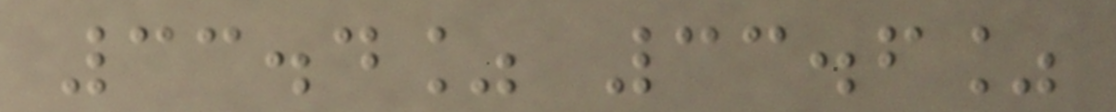33.4% 33.6%
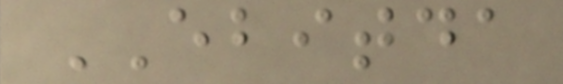EBITDA
